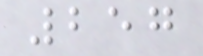257
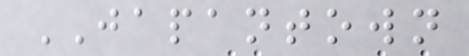JAPANTOWN
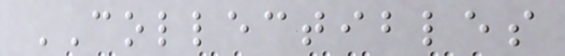COLLECTIBLES
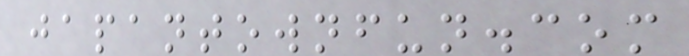japantownfun.com
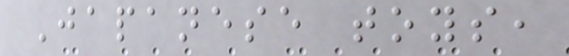Japanese toys,
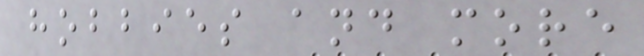hobbies and more
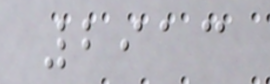2913
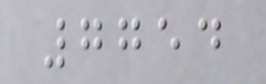7754
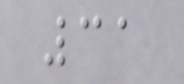31
